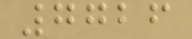7726
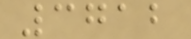3712
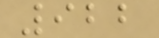922
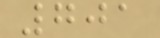701
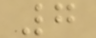7
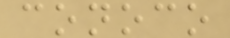conoco
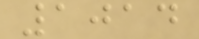1014
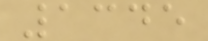1345
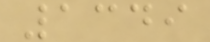1349
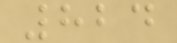824
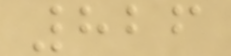826
